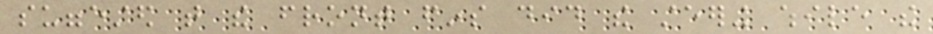suggested that the front fins did the steering while the
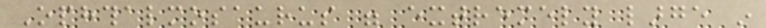Ophthalmosaurus were extremely large in
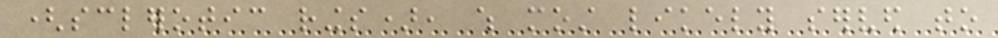(sclerotic rings), which most likely served to
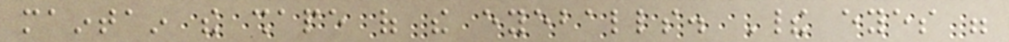maintain the shape of the eyeballs. Their eyes were
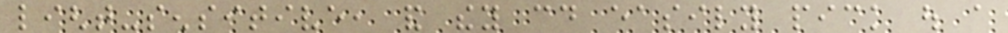light-sensitive, and they could easily pick out a
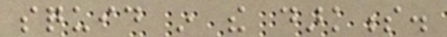squid in the darkness.
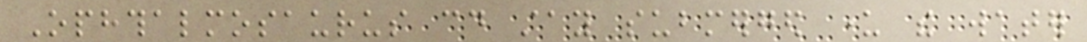Ophthalmosaurus could stay submerged under the water
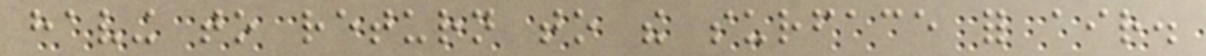having to return to the surface for air.
